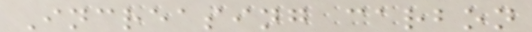Increasing carbon
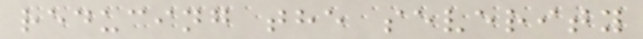reducing the severity
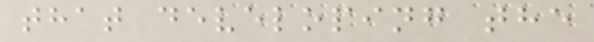that developing the
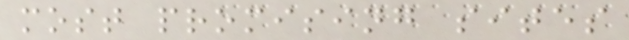most promising sites
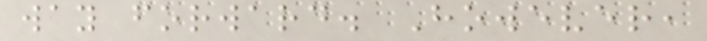way forward. However,
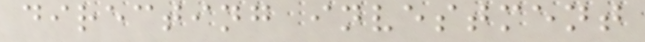directing investment
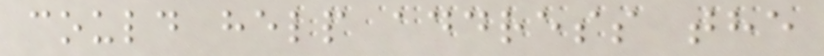could help address the
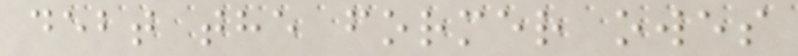debt the former owes
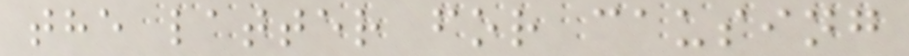the latter for causing
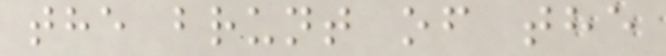the brunt of the
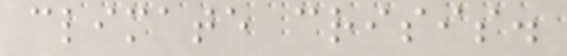climate crisis.
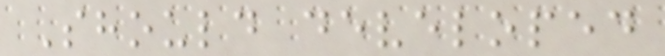Should developed
